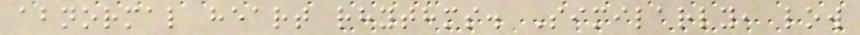abnormal heart rhythms. Similarly, low
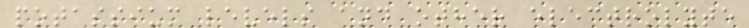potassium levels and other electrolyte
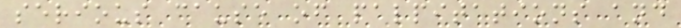serious cause of palpitations and
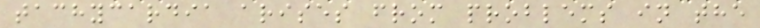tachycardia arises from problems in the
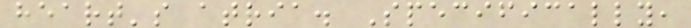heart's atria. Specifically,
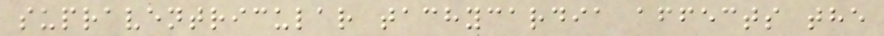supraventricular tachycardia affects the
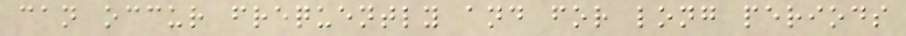can occur frequently and for long periods
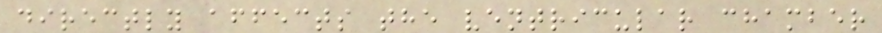directly affects the ventricular chamber
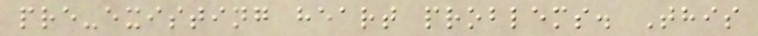pre-existing heart problems. This
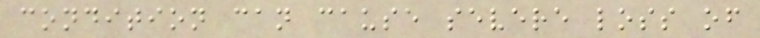condition can cause severe loss of
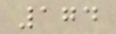174
